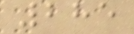285
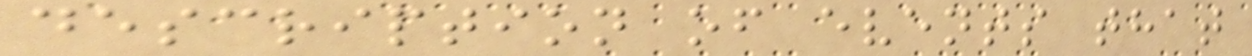description of events that
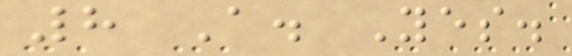8 A. Yes.
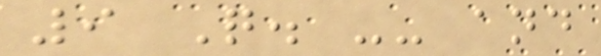9 Q. -- and
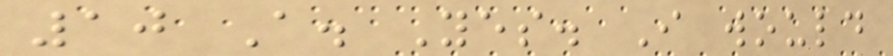10 A. Yes. I would
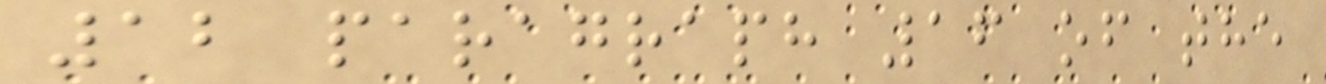12 paragraph 16 of the
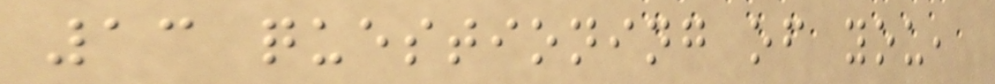13 questioning of you,
